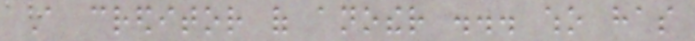A creditor of another ... who has
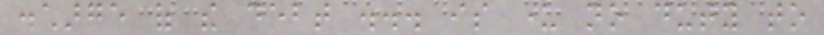discharge of the debt ... is under no duty to
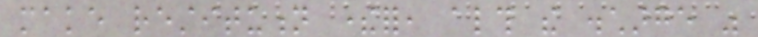make restitution therefor, although the discharge was
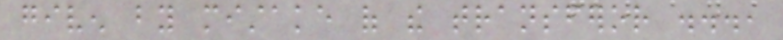given by mistake of the transferor ...,
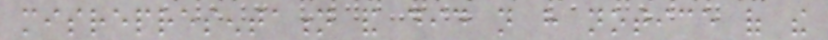misrepresentation and did not have notice of the
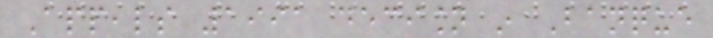Appeals 1991 decision in Banque
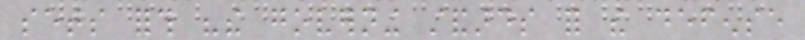sets forth "the governing standards for the defense
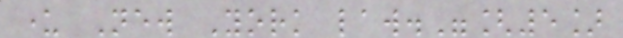under New York law."[5]
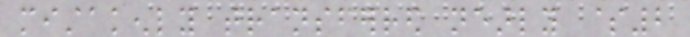mistakenly transferred nearly $2
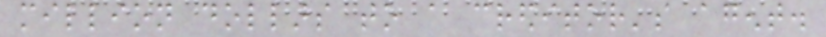million dollars to a creditor's agent.
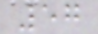57
